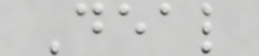Deal
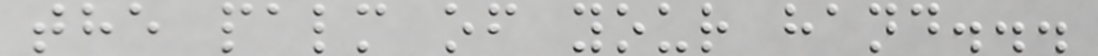the palm of your hand...
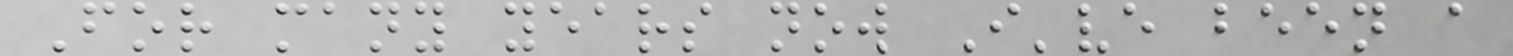For many years now I've been a
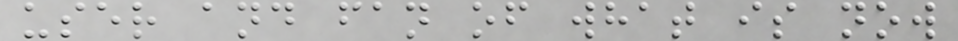user and fan of what is now
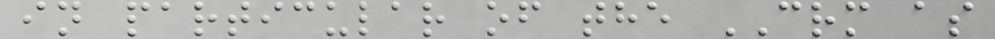in particular of the CRM as
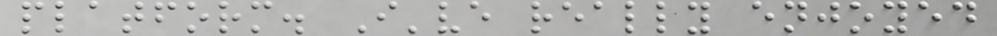platform. I've really enjoyed
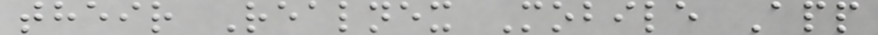their Realnex Mobile App
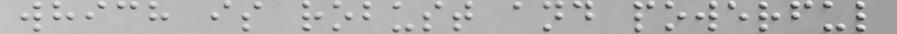which is robust and powerful
